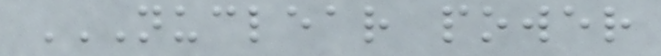NUCLEAR POWER
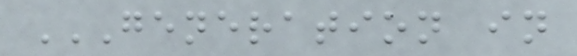GENERATION IN
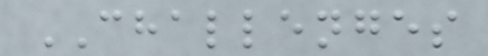CHALLENGES
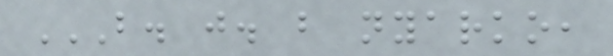B. J. B NYARKO,
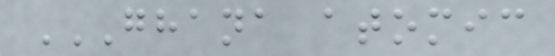GHANA ATOMIC
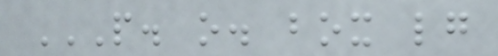P. O. BOX LG
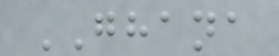GHANA
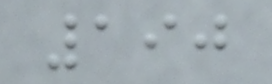190
